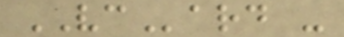VCard -
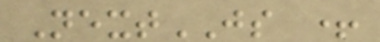NextJS +
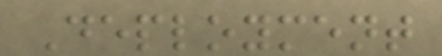Deployment
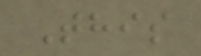This
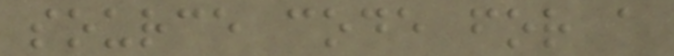source code for a
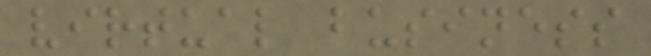virtual business
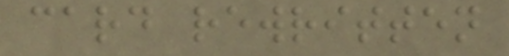card rewritten
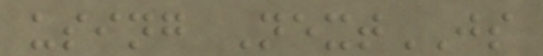using NextJS
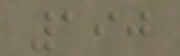190
